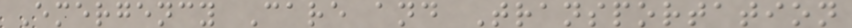Emergency Care and Transportation
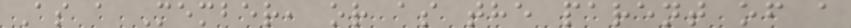As a Member, or as the parent of a
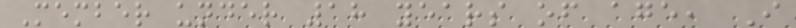Member under 18 years of age, I
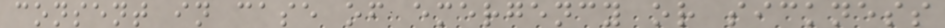consent in case of emergency or sickness
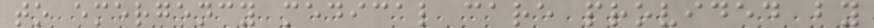to emergency medical care provided by
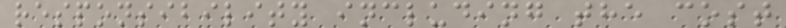responsibility including the cost
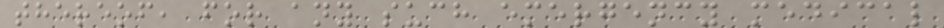thereof, for any such emergency medical
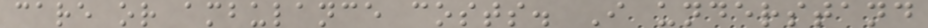care or ambulance costs. I understand
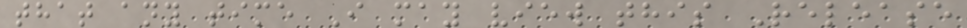that any time I may view this Release
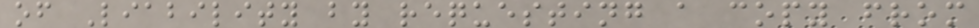of Liability by requesting a copy from
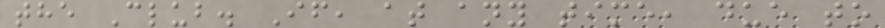the Club. If, at any time, due to
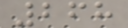268
